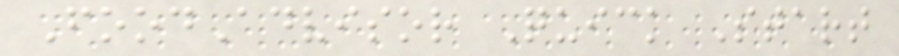FoodAdvisor Quick Start
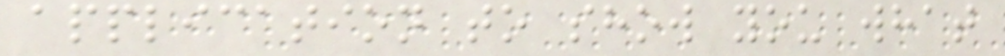application to show you what
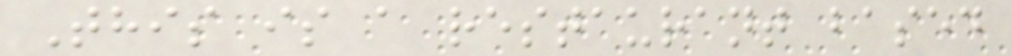This is a restaurant based
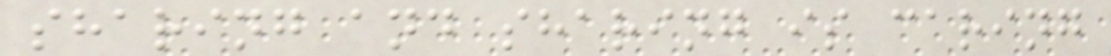sharing and sharing is caring
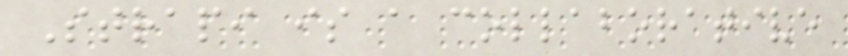Strapi is a collaborative
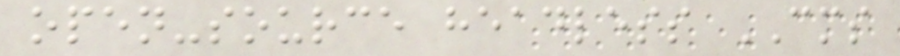open-source headless CMS
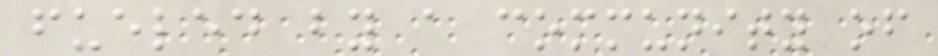fueled by a community of
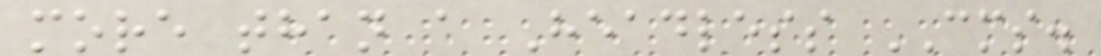more than a Headless CMS.
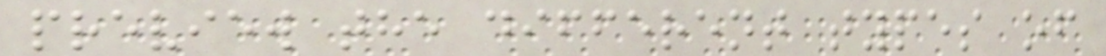preview the different types of
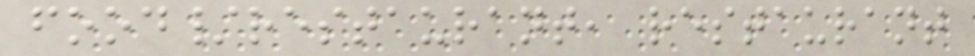food/restaurant, restaurant
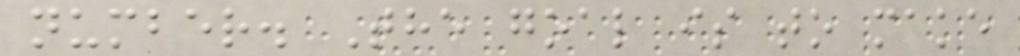number. The goal is to make
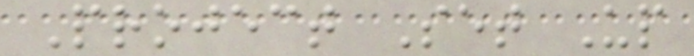Project Set Up
